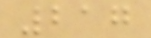217
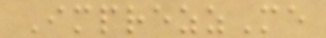ImprezzMe
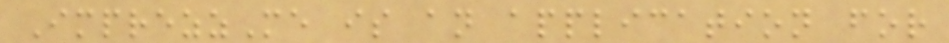ImprezzMe is an application for
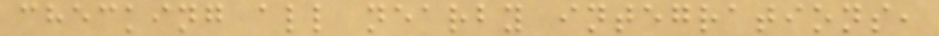checking all nearby integrations,
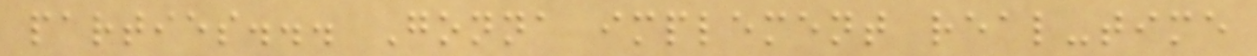parties... Gonna implement real-time
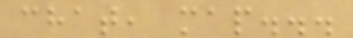chat, map...
